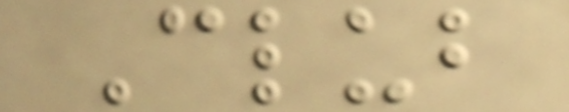Club
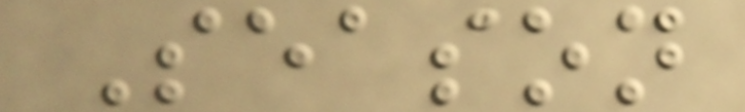Season
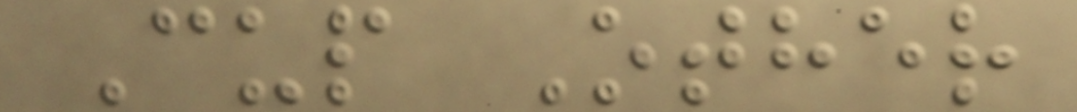Cup Other
